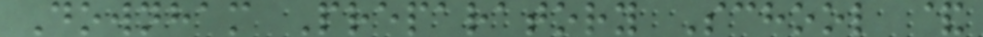Downham Preparatory School &
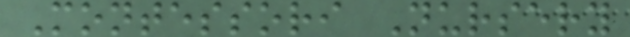Montessori Nursery
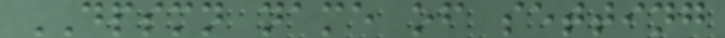DPSMN name of setting
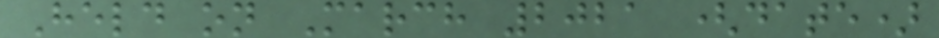Held on March 2021 (date)
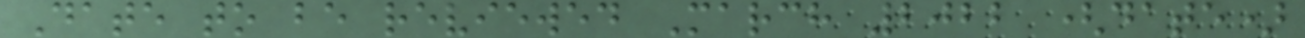Date to be reviewed March 2022 (date)
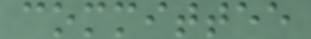committee
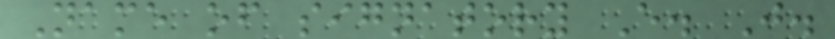Name of signatory E. J.
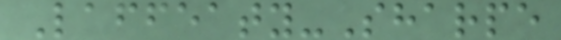Laffeaty-Sharpe
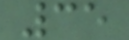35
